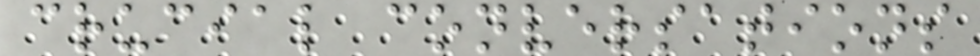crucial conversations
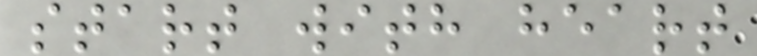start with heart
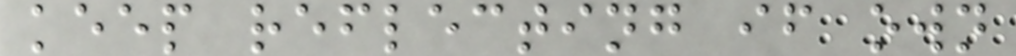keep reflecting if own
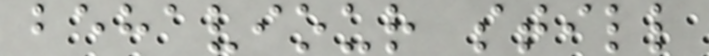behaviour still
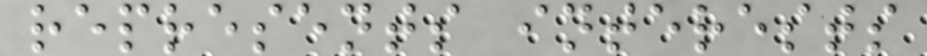represents interests
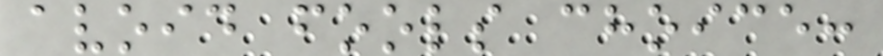avoid fools choice:
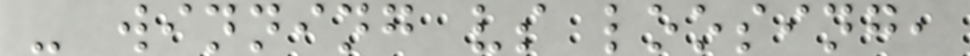- winning vs loosing,
